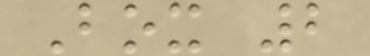Box 2
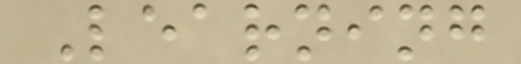Learning
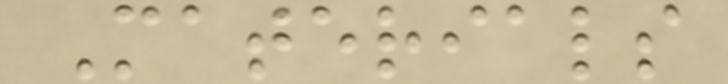Materials
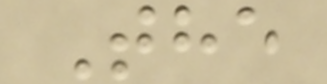The
